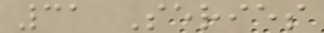31 Series
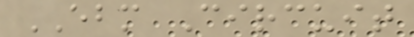EBM Circuit
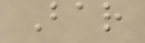Bar
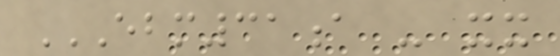EBM31A - XX
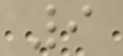9
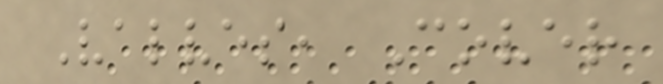Valves, Cover
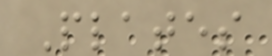Plates
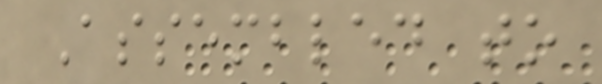Assembled to
